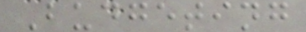Budgeting
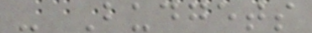- Budgets
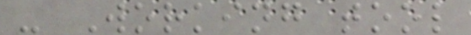- Working tool
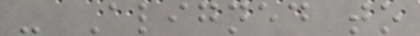- Aligned to
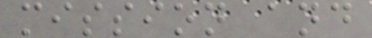mission and
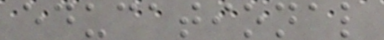educational
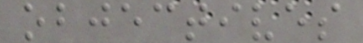objectives
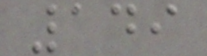149
